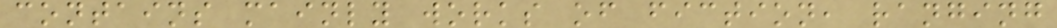contains mainly works of fiction, ranging
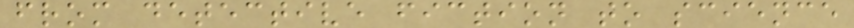from detective fiction to science
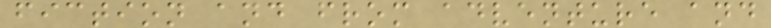fiction and from adventure and
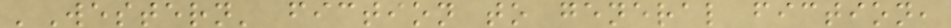'Western' fiction to general fiction,
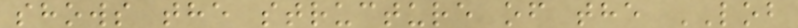shows the structure of the LOB
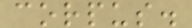corpus.
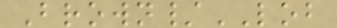Brown/LOB
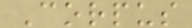Corpus
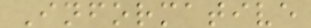Informative
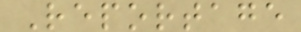Reportage
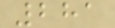281
